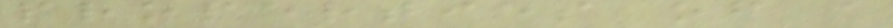properties of a
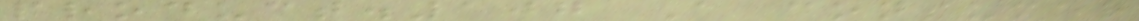product.107 A consumer
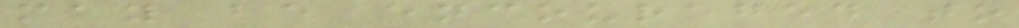may be encouraged to
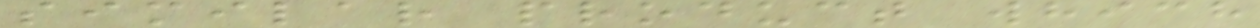similar product which
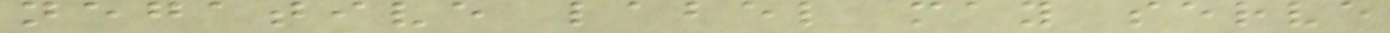negative label may serve
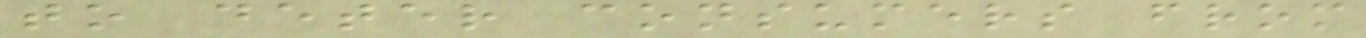to deter consumers from
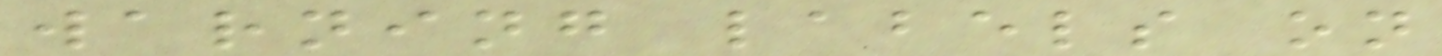warning labels on
